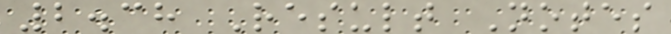2.38 Result Notes
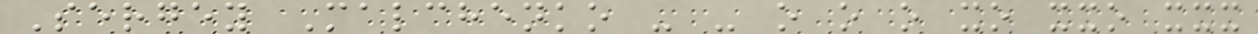Sergey Malchenko - - o o o xo xxo xxx
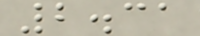2.31
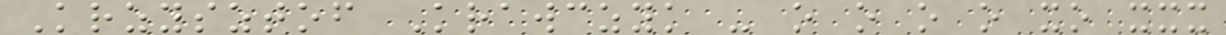Krzysztof Krawczyk - o o o o xo xxx
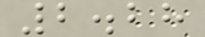2.28
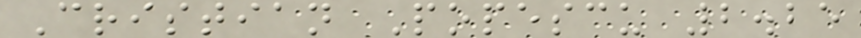Cristian Popescu 2.25
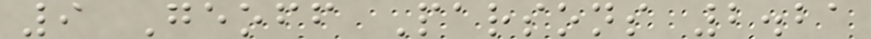9 Geoff Parsons 2.21
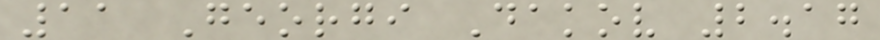11 Georgi Dakov 2.17
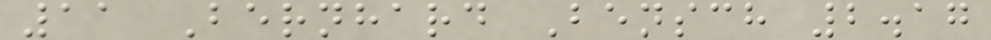11 Bernhard Bensch 2.17
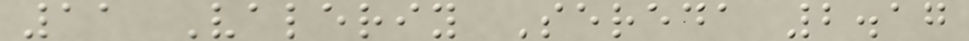11 Valeriy Sereda 2.17
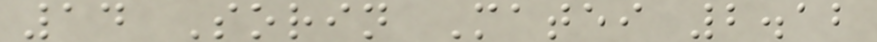14 Sorin Matei 2.12
